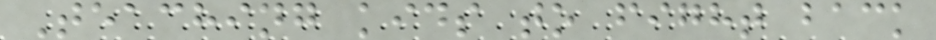Teaching kids to fight back
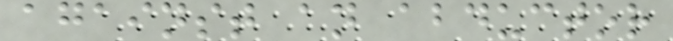against an abductor
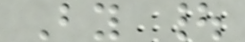By |
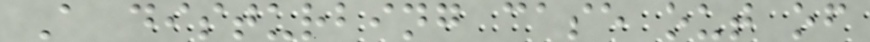A disturbing case out of
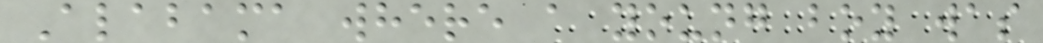Alabama where a young boy was
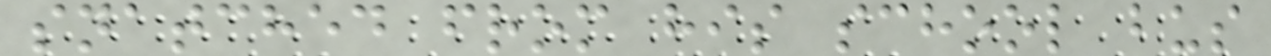snatched from his school bus
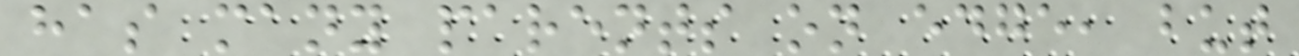has many parents on edge, but
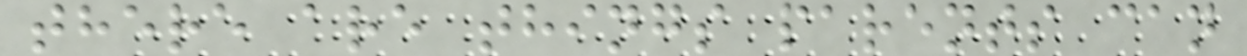there are things parents can
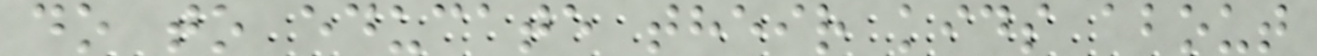do to educate their kids about
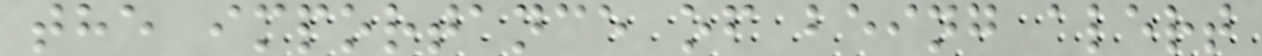the importance of being alert
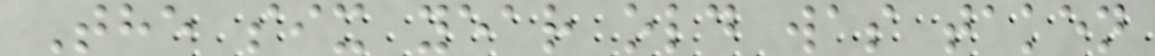The six year old was taken
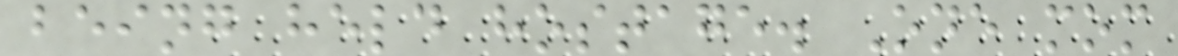being held hostage. One mom
